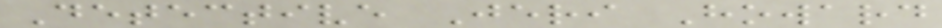Detective Jeri Howard
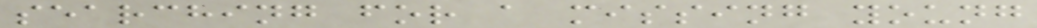searching for a missing young
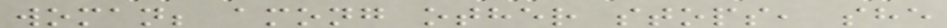woman; among other stops, she
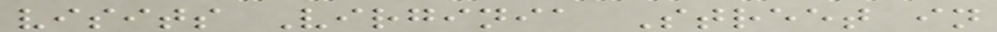visits Virginia Street in
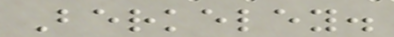Berkeley.
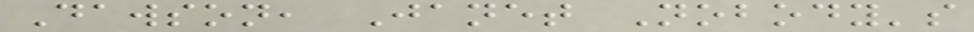Dawson, Janet Nobody's
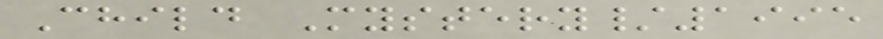Child Mystery/1995
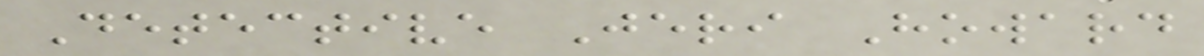Detective Jeri Howard
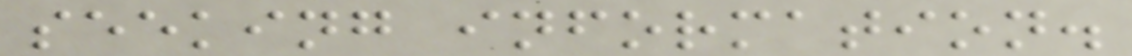seeking information.
